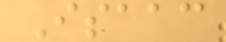Isaac
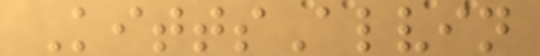KittsAlvin
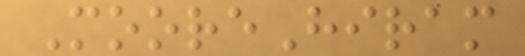MooreHiram
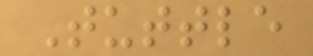Tuttle
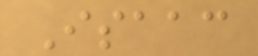Isaac
